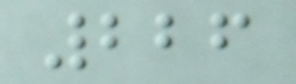226
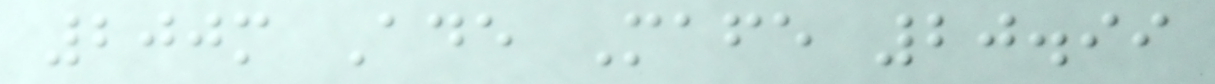200m Ade Mafe 20.99
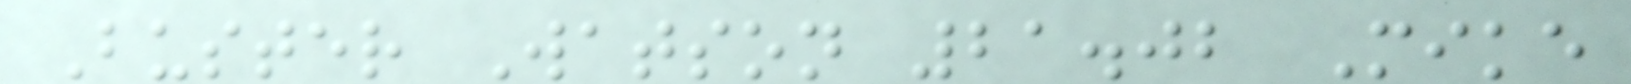Buster Watson 21.02 Mike
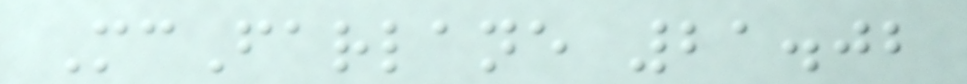McFarlane 21.02
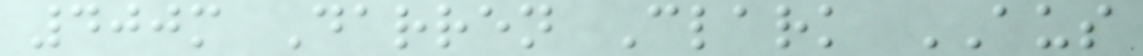400m Darren Clark AUS
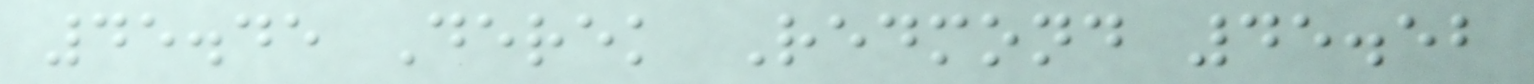45.45 Derek Redmond 45.52
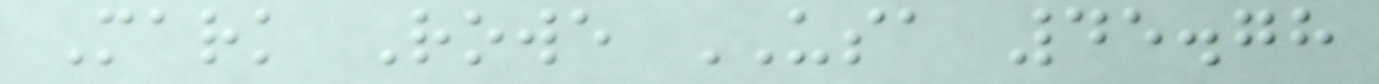Mark Rowe USA 45.78
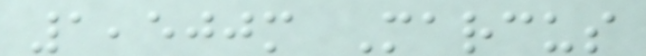1,500m Marcus
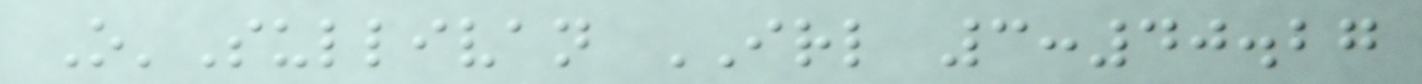O'Sullivan IRL 3:40.27
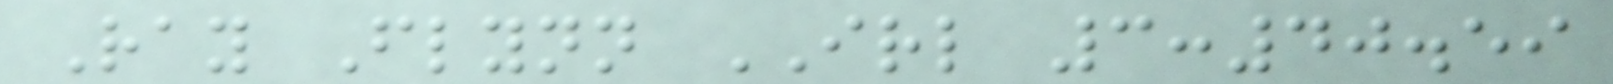Ray Flynn IRL 3:40.59
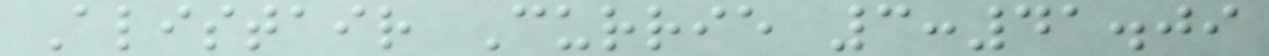Alistair Currie 3:41.09
